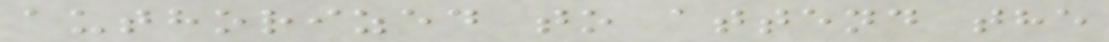authorized to attend the
